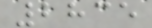2835
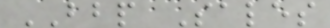BBP Sales
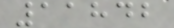11842
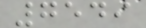7549
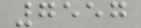7557
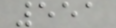551
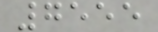7555
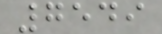7549
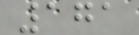171
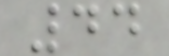44
